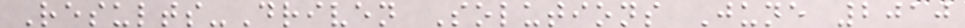Results-Driven Solutions June 2010
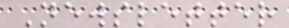Newsletter
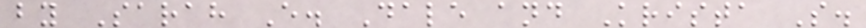by Sarah E. Dale and Krista S.
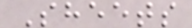Sheets
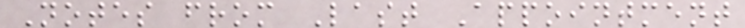Notes from Last Appointment
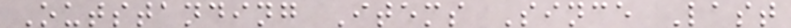Outstanding Items Since Last
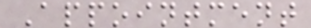Appointment
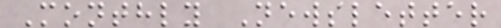Monthly Newsletter
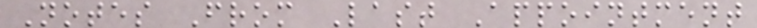Notes From Last Appointment
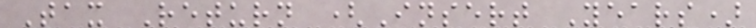Tax Return (Insert Years)
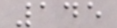145
